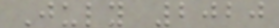July 2020
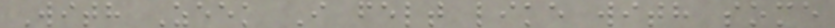With Zeek I felt like with some
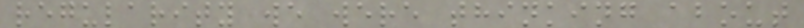regularity we were thinking about
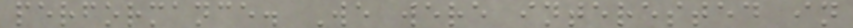performance. We were interested in
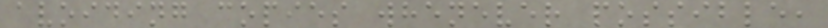avoiding copies whenever possible,
